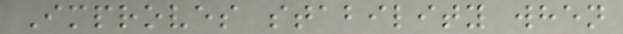Improves stability when
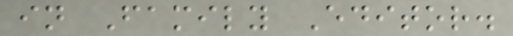in Family Editor.
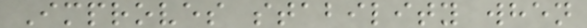Improves stability when
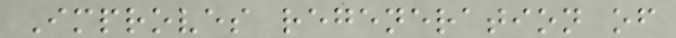Improves regeneration of
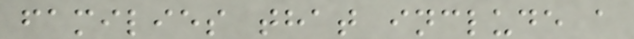families that include a
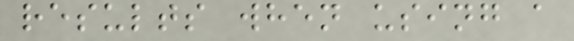results when using a
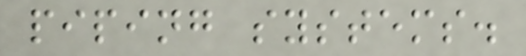piping systems.
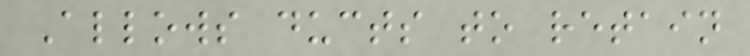Allows ducts to retain
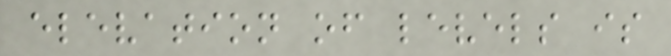elevation of levels is
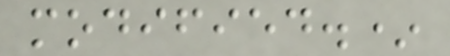modified.*
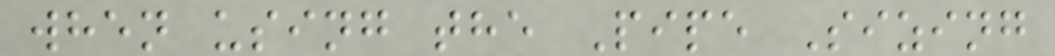when using the Pipe Sizing
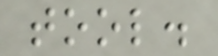tool.
